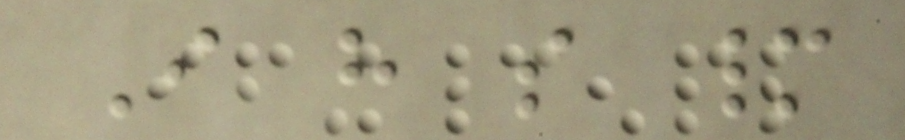I have so many
